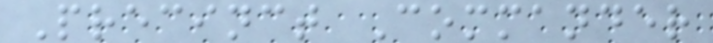Precinct Commander
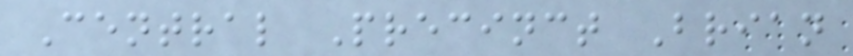Central Precinct Brian
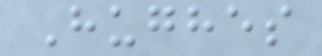Hughes
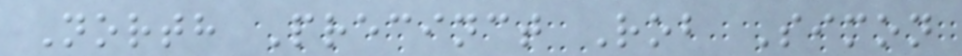North Precinct Rob Simon
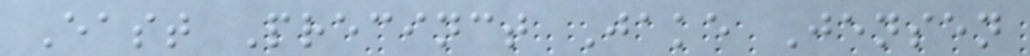East Precinct Jake Jensen
